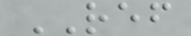REF
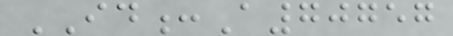ID:A70757
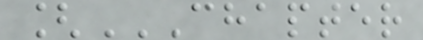[CHAPTER
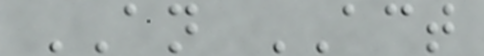AN ACT
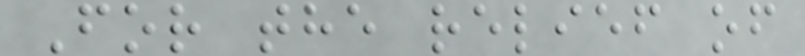For the relief of
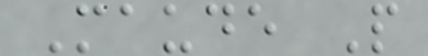Maude P
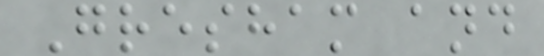Gresham and
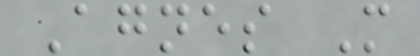Agnes M
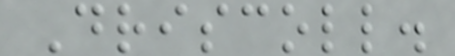Driscoll.
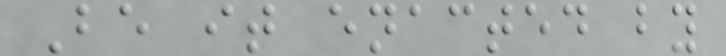Be it enacted by
